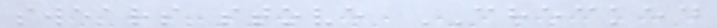swears stove CHECKED
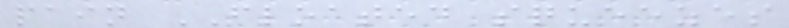pain FLOATED squeezes
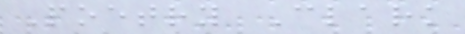Poetry Clark
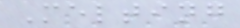Melting
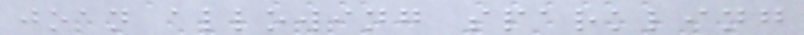joan allowing sparkling
